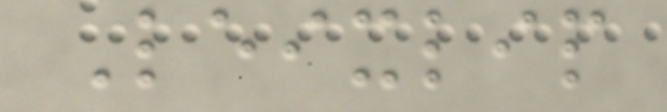Leixlip
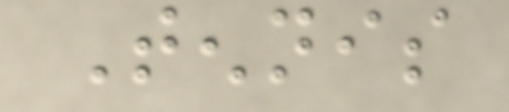Tennis
